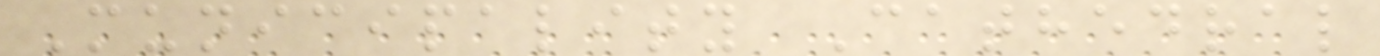Municipality Cathedral
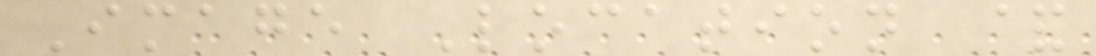Image Location &
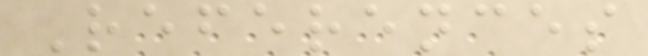References
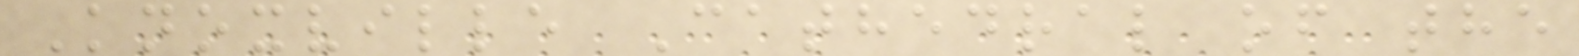Knoxville Cathedral of the
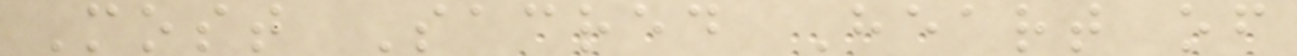Most Sacred Heart of
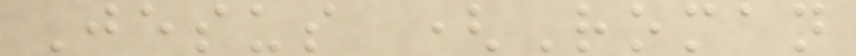Jesus (Roman
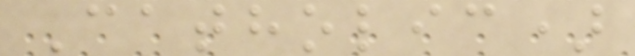Catholic)
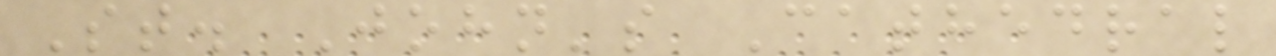St. John's Cathedral
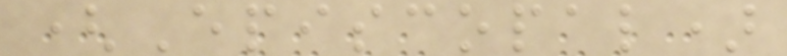(Episcopal)
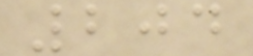204
